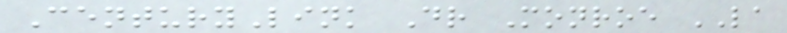CenturyLink Dr Monroe LA
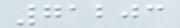71203
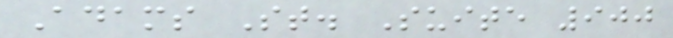Adams St. Suite 900
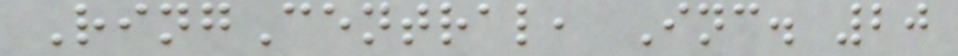RingCentral, Inc. 20
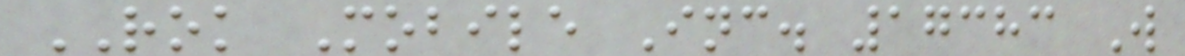ROK Mobile Inc. 17383 W
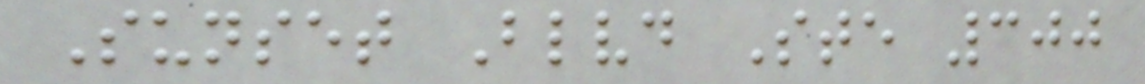Sunset Blvd Ste 300
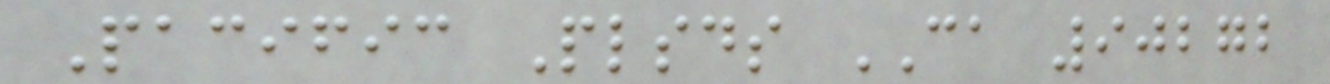Pacific Plsds CA 90272
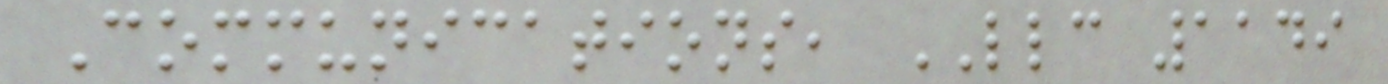Communications, LLC 1149
